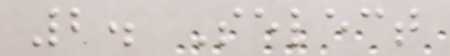2. Select
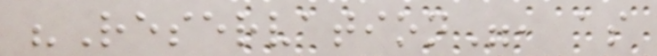"Reservation", as
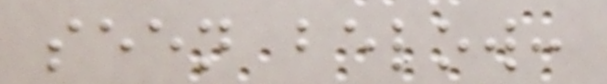seen below:
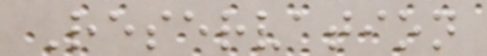Reservation
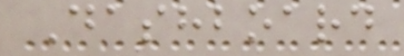Dashboard
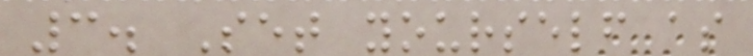3. Set yourself as
